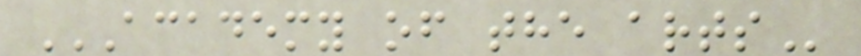ACADEMY OF THE ARTS
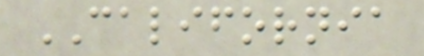CALIFORNIA
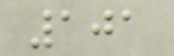101
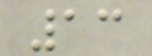13
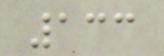133
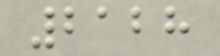2128
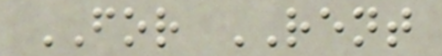FOR RENT
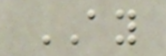AY
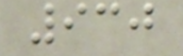930
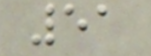51
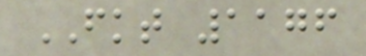FKT 1176
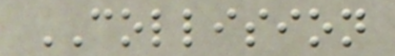COLLISION
